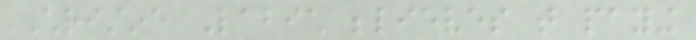Christine Labich believes that paying
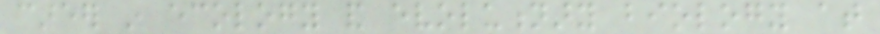career in ecology and evolutionary biology at
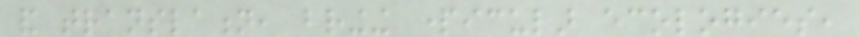and translation, bringing particular ecologies,
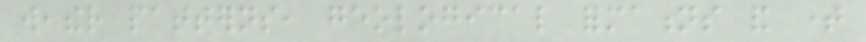weather patterns, geological formations and time
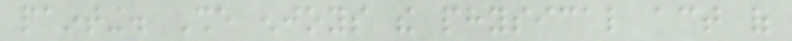painting. She enjoys the physical act of
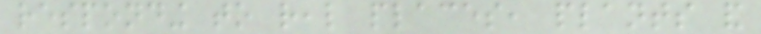responding to real places, plants and
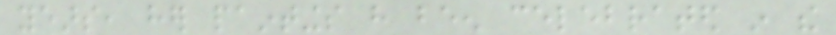years, her paintings have been celebrated in the
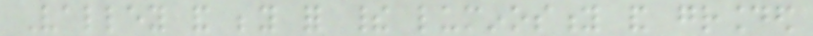Valley and beyond for their luminosity and grounded
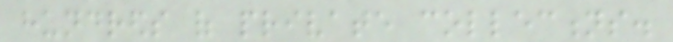hundreds of private collections.
